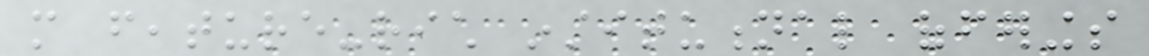more feature-rich institutional offerings
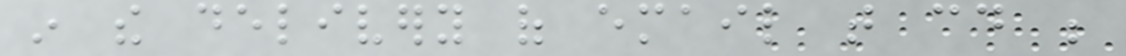in the delivery of email that could be
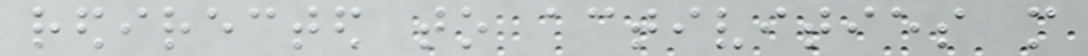redirected to activities more
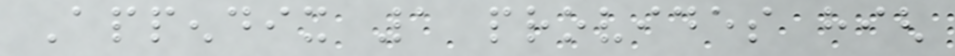Appendix 1 provides high
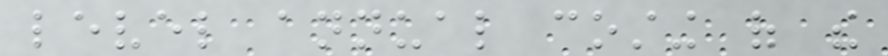level annual costing of the
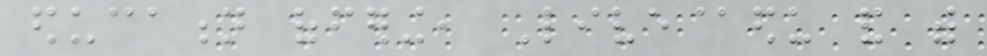education offering, Live@edu and with
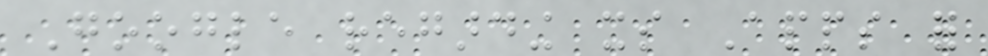Google regarding its Apps for
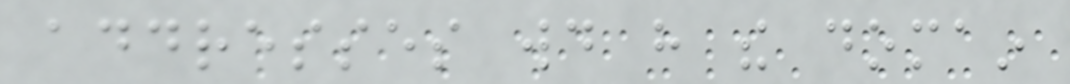addresses would have the domain
